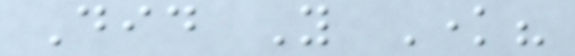Did You Know?
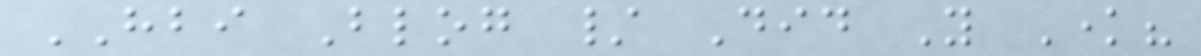HBI Blog / Did You Know?
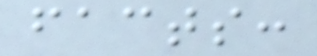facts:
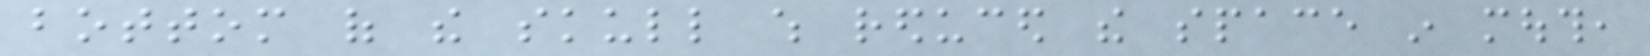bottom of the skull which reduced the space in mouth,
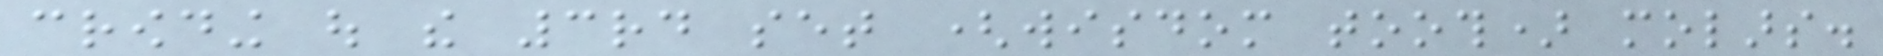crowding out the 3rd set (wisdom tooth) molars.
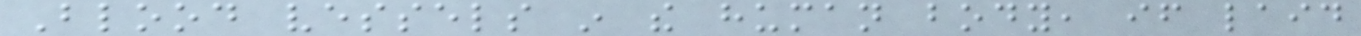Blood vessels in the human body, if laid
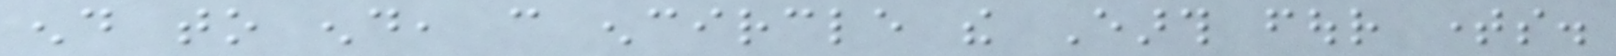end to end, can encircle the Earth four times.
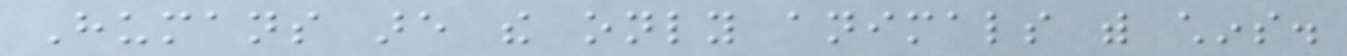Humans are the only animals with chins.
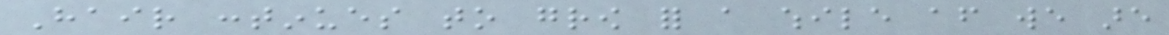Hair continues to grow for a while after we are
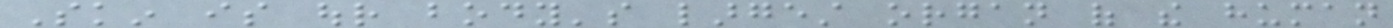Skin is our body's largest organ of the human
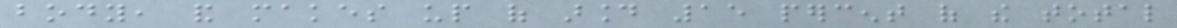body, and makes up of around 15 percent of the total
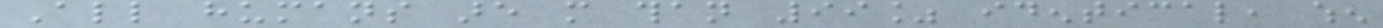All humans are more than 99% identical, when
